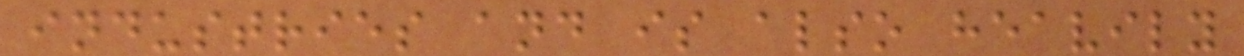industries and is also heavily
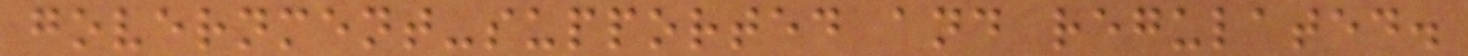government-supported and regulated.
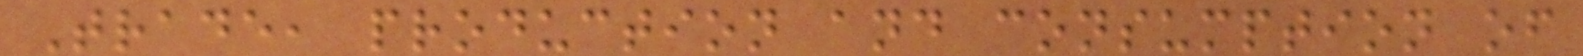Trade, production and consumption of
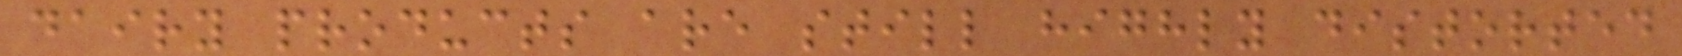dairy products are still highly distorted
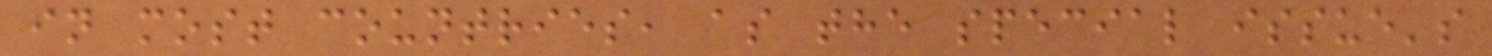in most countries, as the special issue's
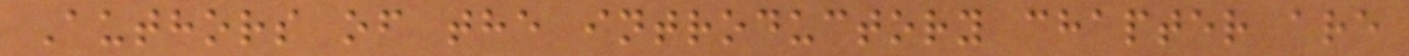Authors of the introductory chapter are
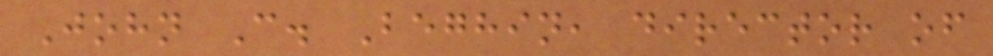John C. Beghin, director of
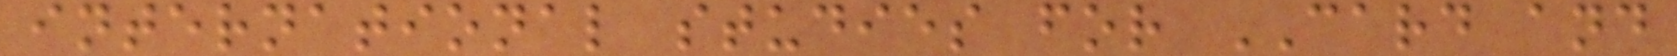international studies for CARD and
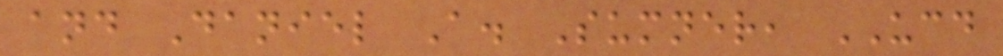and Daniel A. Sumner, UCD
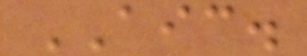AIC.
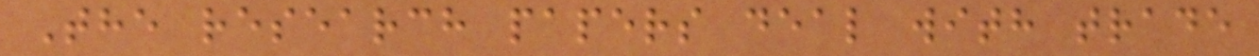The research papers deal with trade
